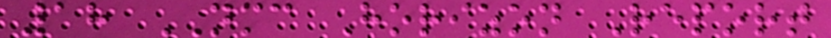18 NMC Horizon Report
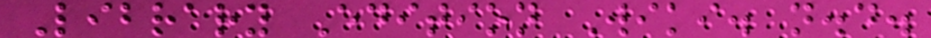Library Edition Wiki. n.d.
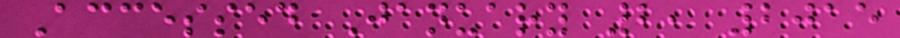Accessed January 2, 2015
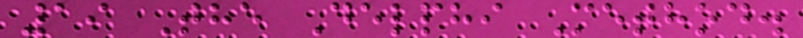19 The Delphi Method.
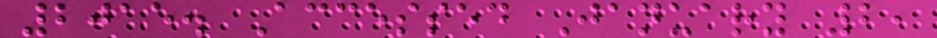2015. Accessed January 2,
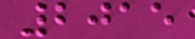2015
